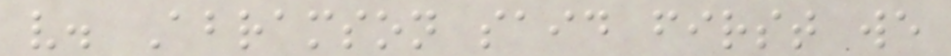v. Abramson said first we
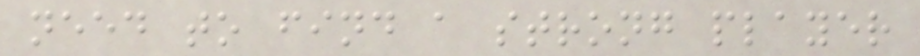need to find a strong player
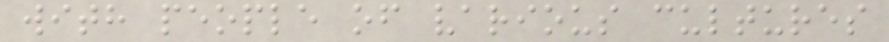with people of various cultures
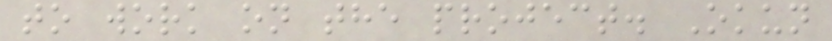to work on the project. Okun
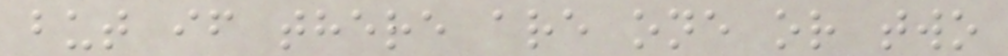but if there are one or two
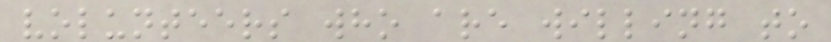volunteers who are willing to
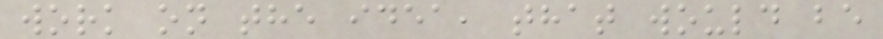work on the idea, that would be
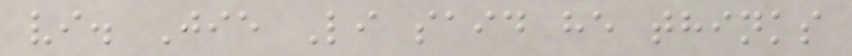vi. Jie Li said he thinks
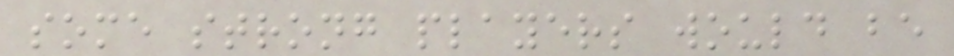some strong players would be
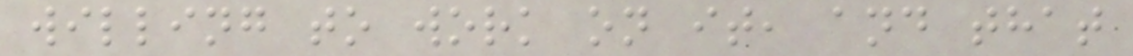willing to work on it, and that
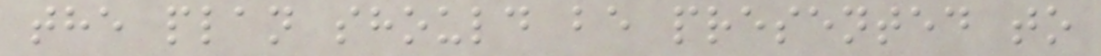the plan should be presented to
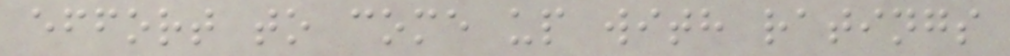effort to come up with ratings
